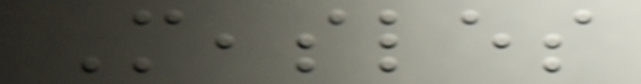Measles
